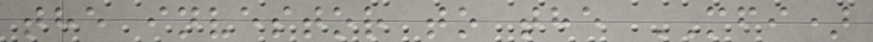the investor to the MFI)
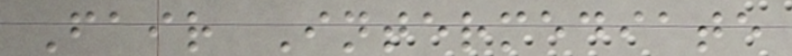Fair Intermediate
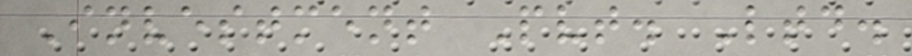Investment Pvt. Ltd.
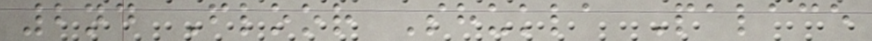2nd Floor Shukla Palace
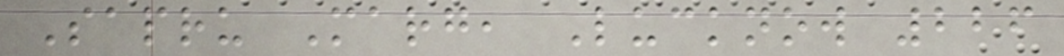Sapru Marg, Lucknow 226
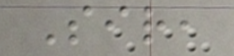Sir,
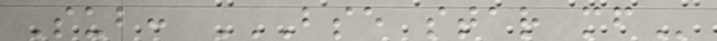Sub: BSE STAR MF
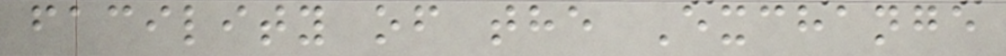facility of the Exchange
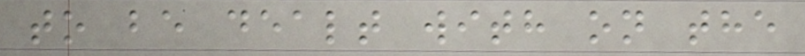to be dealt with on the
